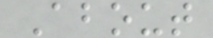About
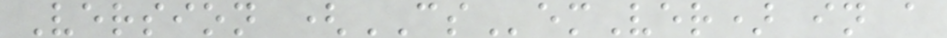Version (CSemVer) in a
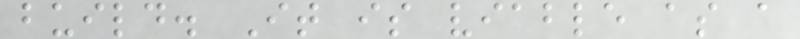build. It is viable as a
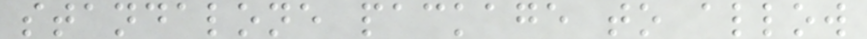standalone package to allow
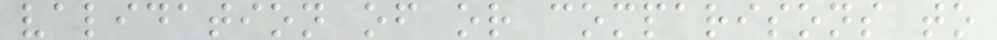validation of or comparisons to
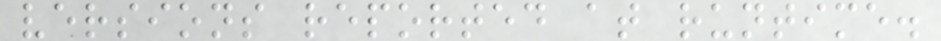versions reported at runtime.
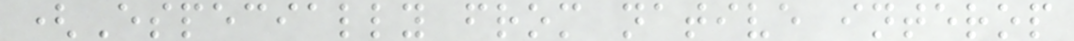(Especially from native interop
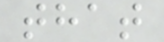that
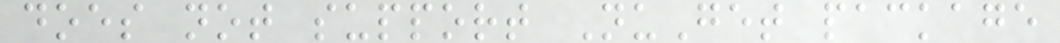does not support NuGet package
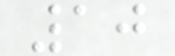10
